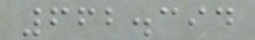662.394
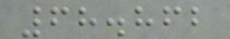68.862
